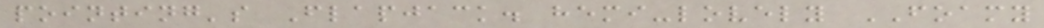pointing's Flapjack. hemi-lovely FOAMY
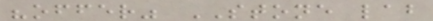"offer" STONE lab
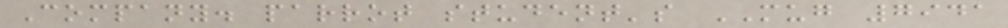Company. parrot student's MUG 7941
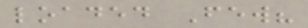loaded Few?
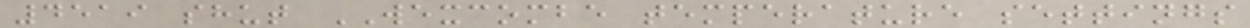4519 shut WEXCOMBE temperature settings
